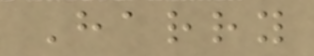Harry
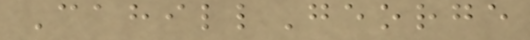CahillGeorge
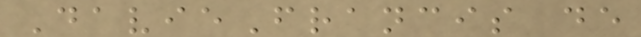DavieFrancis de
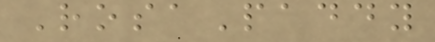RosaPaddy
